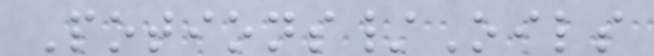Potions/Oils
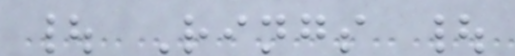| Rings |
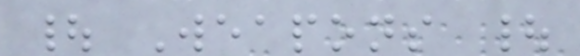| Weapons |
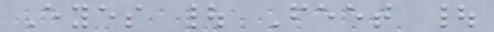Eyes | Feet |
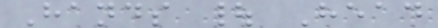Hands | Head
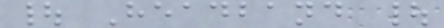| Headband |
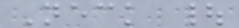Neck |
